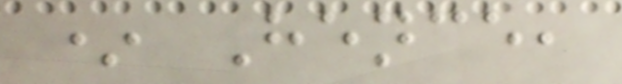* Hence,
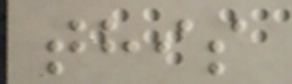this
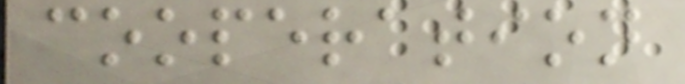cooperation
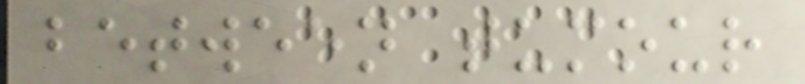between tumour
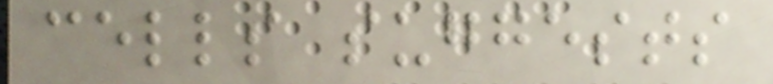cells suggests
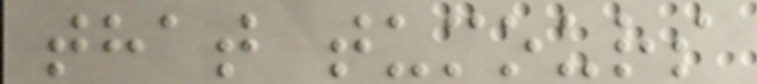that tumours
